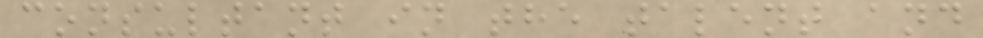consultant in the talent and
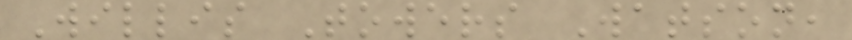Willis Towers Watson,
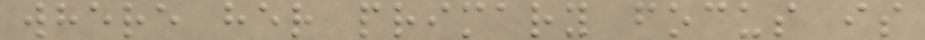where her primary focus is
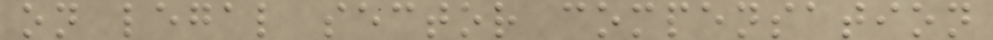on legal sector compensation
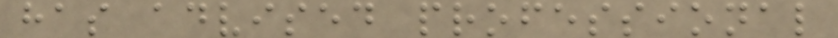has advised professional
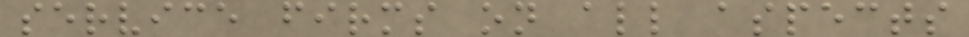service firms on all aspects
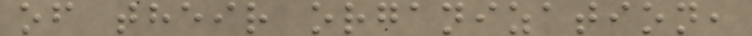of their organization,
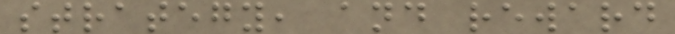strategy, and reward
